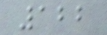122
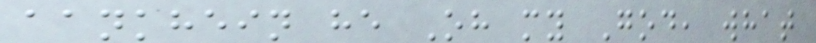aankhein he Oh my God, what
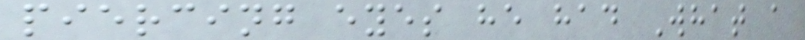piercing eyes he had What a
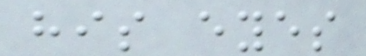his eyes
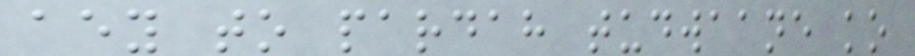aey to pardah tudwaane ko
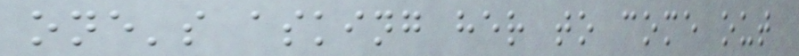one's asking her to come out
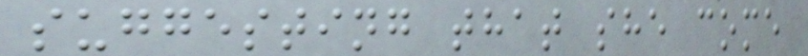suggesting that she come
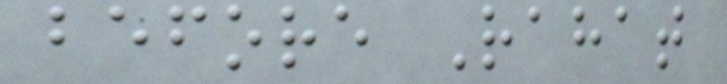before Rahat
